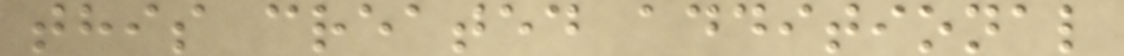this created additional
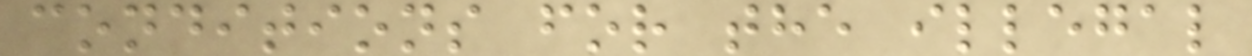conditions for the illegal
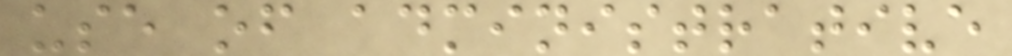use of administrative
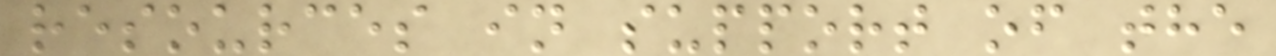resources in support of the
